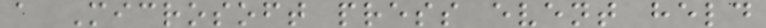a Microsoft press event held
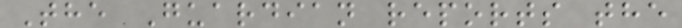The Guardian reports the
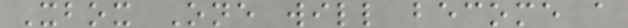Xbox One will become a
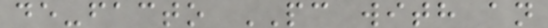de-facto PC with an
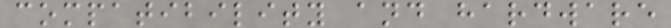compatibility and hardware
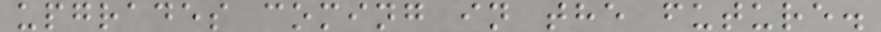upgrades coming in the future.
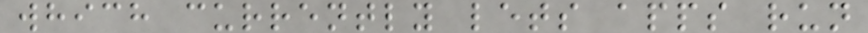which currently lets apps run
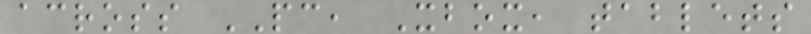across PC, Xbox, tablets
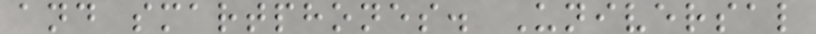and smartphones. Universal
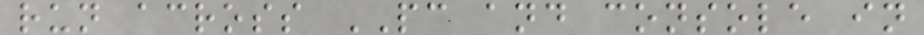run across PC and console in
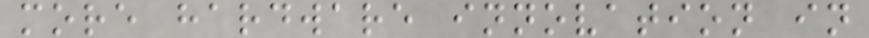more hardware innovation in
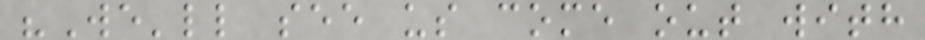"We'll see us come out with
